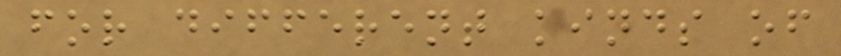for different kinds of
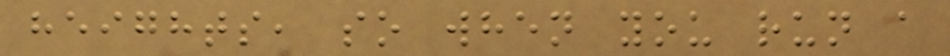heights, so when you run a
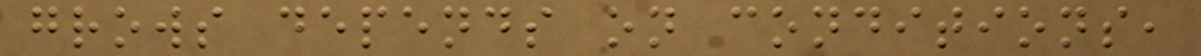grows depends on conditions,
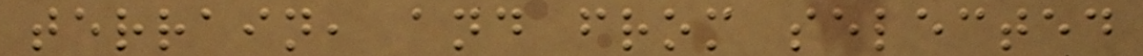terrain, and from selected
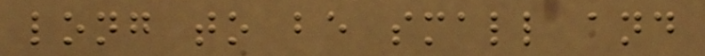long to be small and
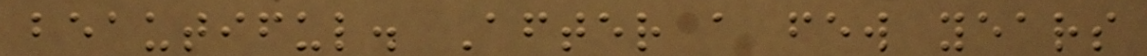beautiful. After a few years
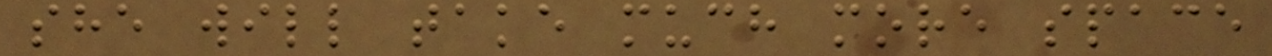she will take much more space
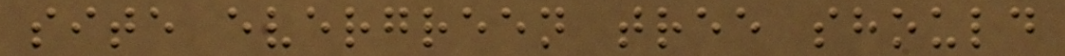site evergreen tree should
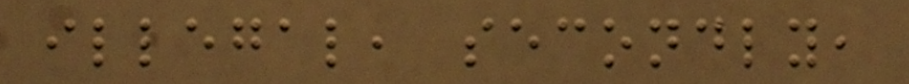illegal, secondly,
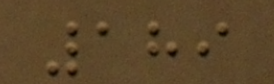189
